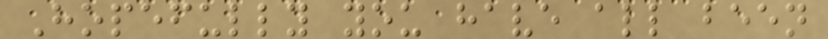Hopefully you have all been
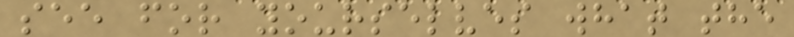see for yourselves what the
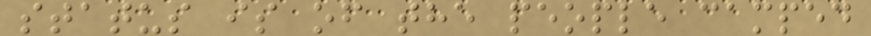status is of the people camped
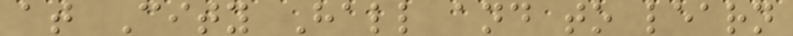at City Hall and to learn
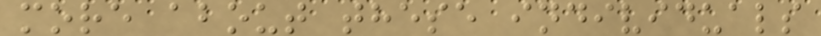more about these individuals
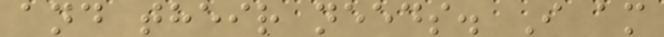and their needs. I am
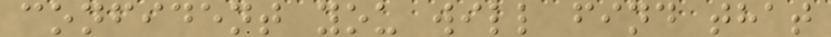confident you will find that
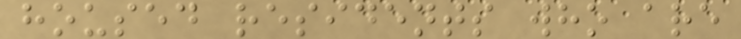housed residents who are
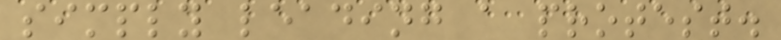simply leading a protest.
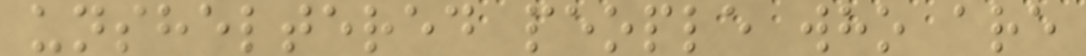unsheltered people who are
